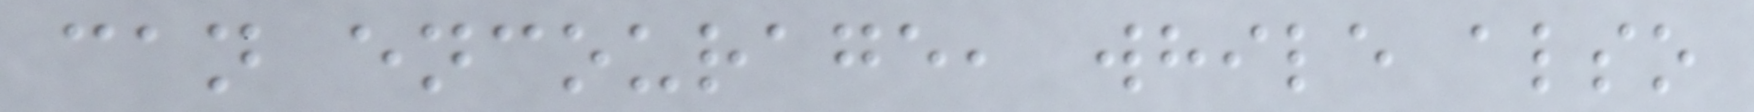can encourage, while also
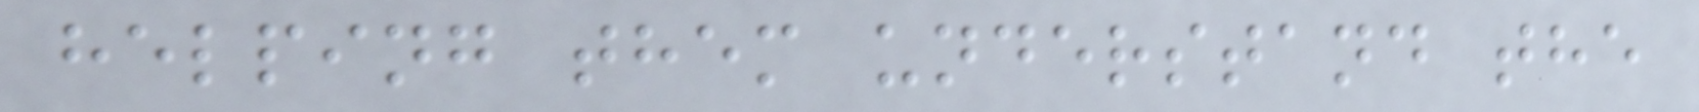helping them understand the
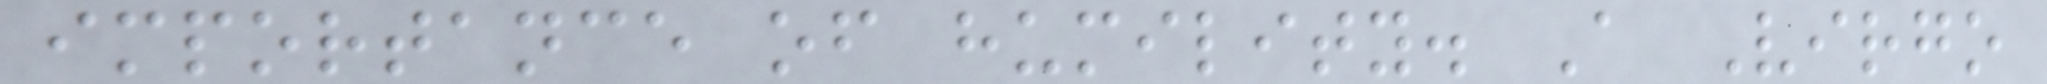importance of humility. A Virgo
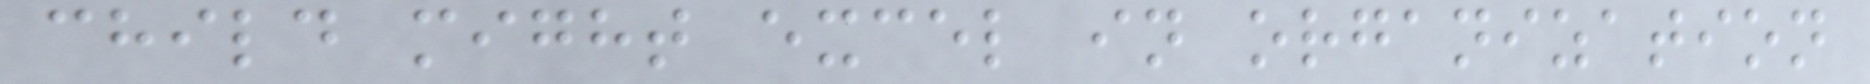child might excel in organization
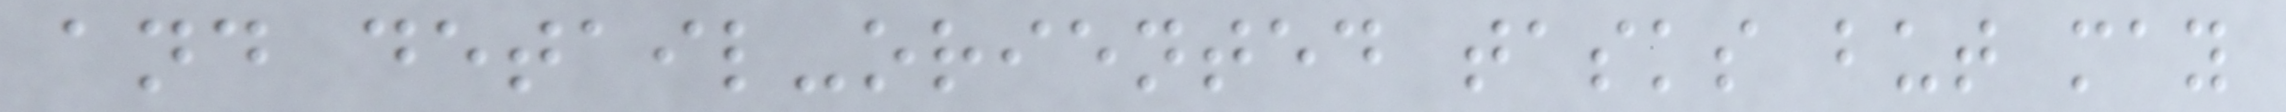and detail-oriented tasks but may
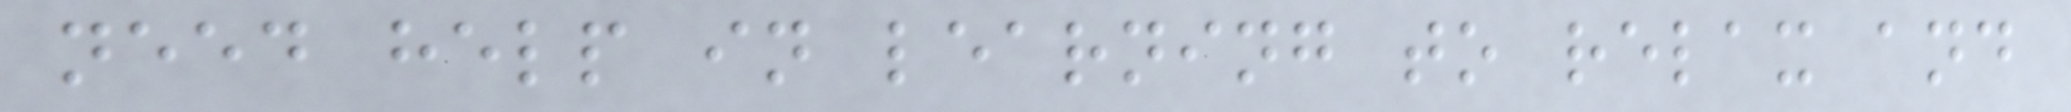need help in learning to relax and
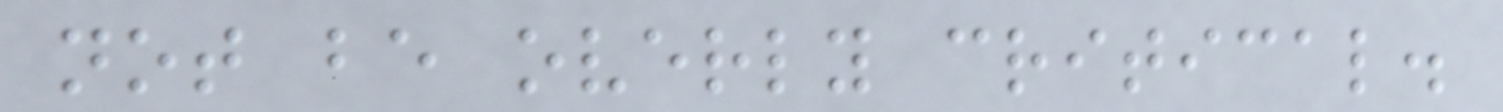not be overly critical.
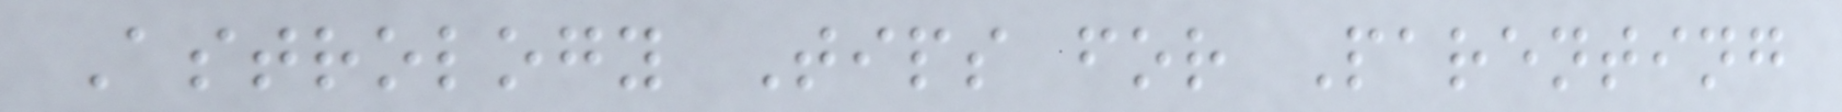Astrology Tips for Parenting
